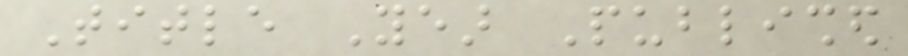Title Year Published
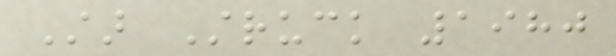Star Struck 1980
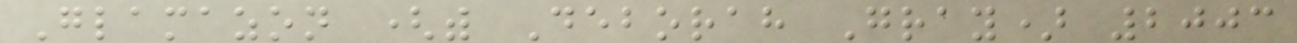Glamazon (with Deborah Gray) 2003
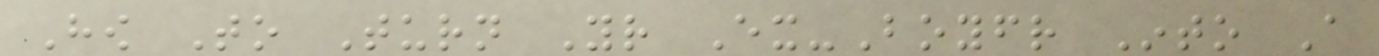How To Turn Your Ex-Boyfriend Into A
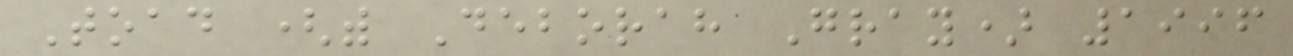Toad (with Deborah Gray) 1996
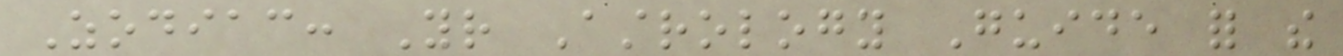Zodiac: Your Astrology Guide for the
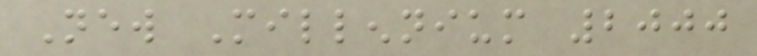New Millennium 2000
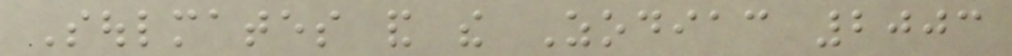Soulmates and the Zodiac 2003
